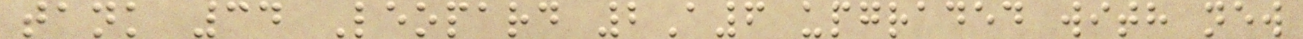tank 34 Leopard 2A6 upgraded with new
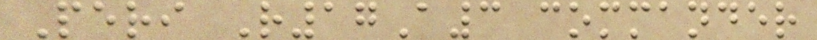Peri R17A3 commander
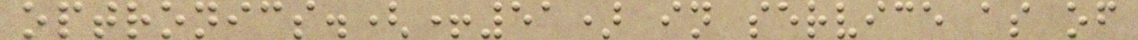optronics.(+51) in service as of
